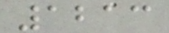1213
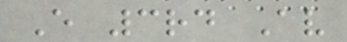E 3rd Av
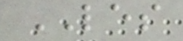LES
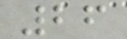26
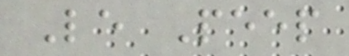Le Peep
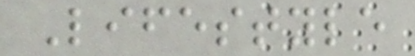Lifestyle
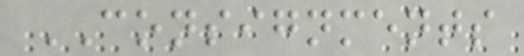CONSIGNMENTS
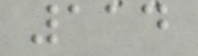114
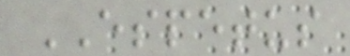ESPETUS
